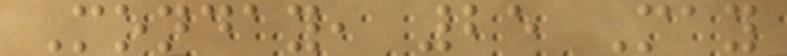Monday, 25 May
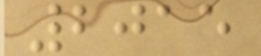2015
